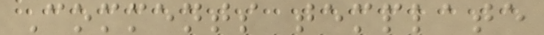Comments template
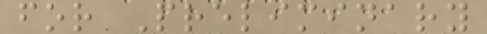for Preliminary
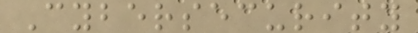Cybersecurity
